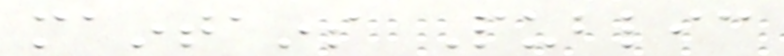maintains Public
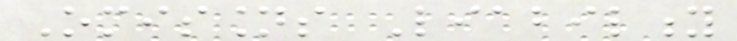Omissions Liability
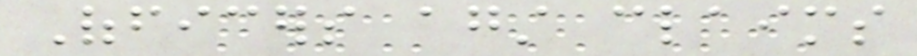Officers against claims
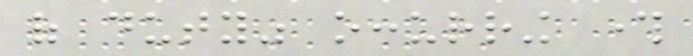of duty" occurring through
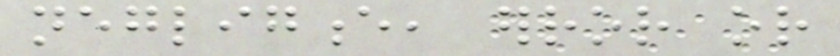negligence, error or
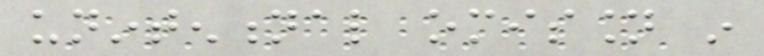unintentional omission in
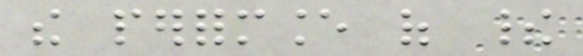the performance of their
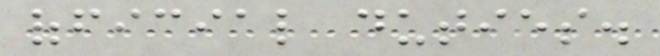official duties.
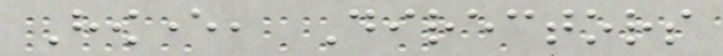However, Directors
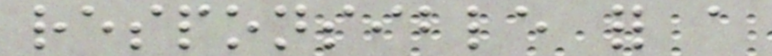responsible for a
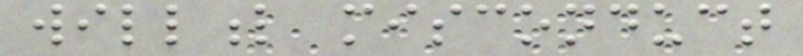willful misconduct
